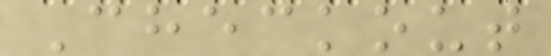Checkout
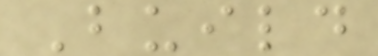Build
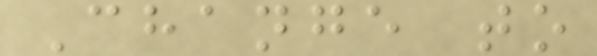Change to
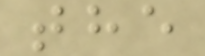the
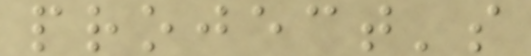project's
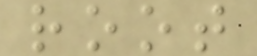root
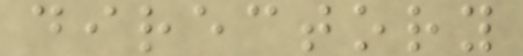directory
